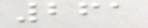261
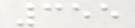355
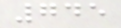745
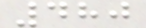480
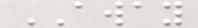AWAY
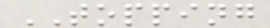TOPPING
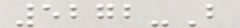5272-B
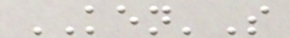KEN'S
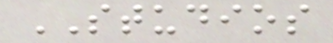STUDIOS
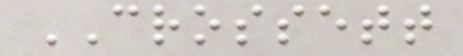CROSSETT
